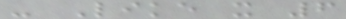- Like x 6
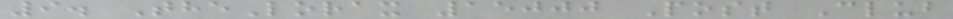9. TheLorax 15000 Post Club
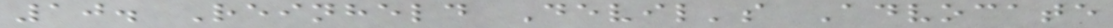10. Reinheld Devil's Advocate
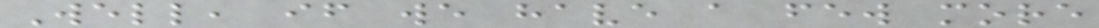Well, if we have a few more
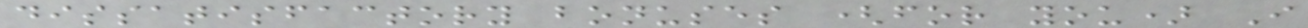dissatisfactory bonuses (for you) I
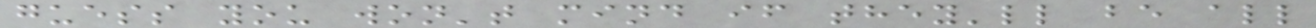guess you won't mind if they'll be all
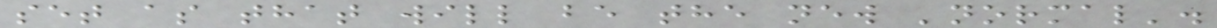set as that will be the new 'normal'.
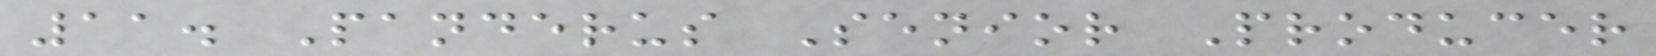11. Panderus Senior Producer
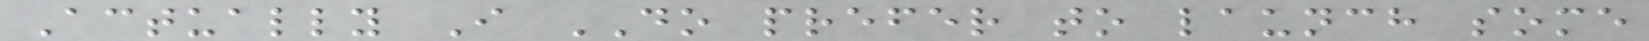Actually I DO prefer to launch some
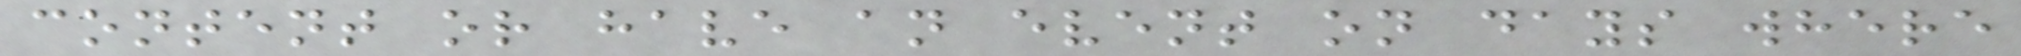content or have an event on days where
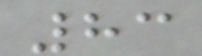83
